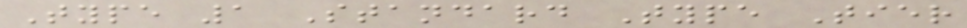Type 1 Standard Type Tier
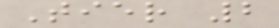Tier 2
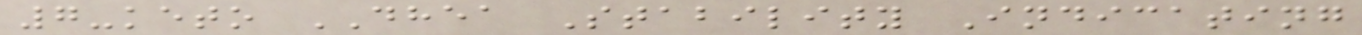7-keto DHEA Stability Indicating
